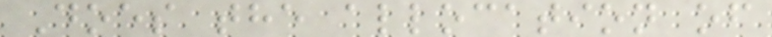Does the allocation of
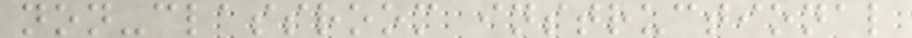non-classroom instructional
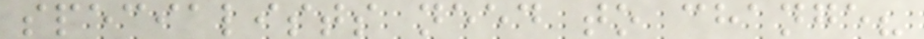specialists need to change?
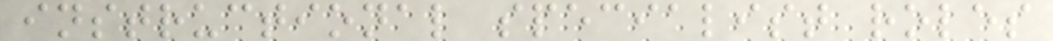instructional specialist roles
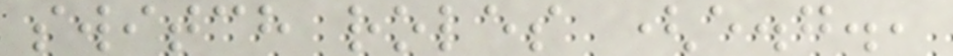switch roles (e.g.,
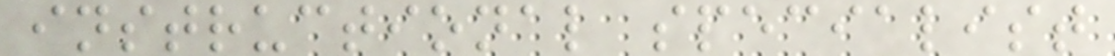instructional specialist
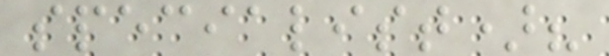specialist)?
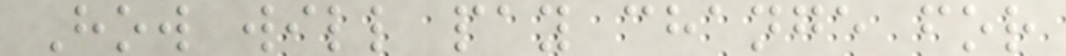How will pay change for
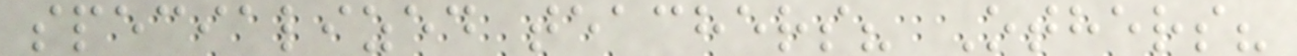specialized teachers? Others?
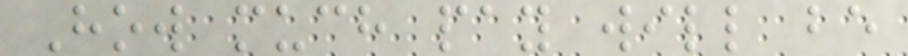How much pay will be
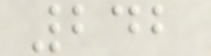242
